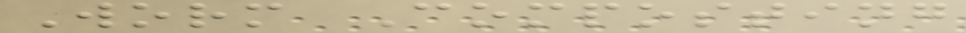Worm Composting
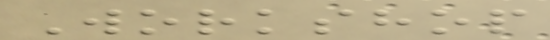Workshop
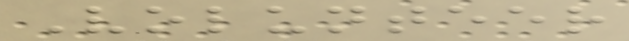Volunteer
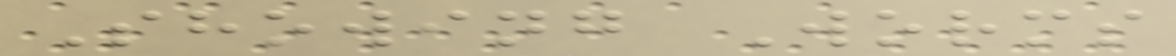Showing Worms
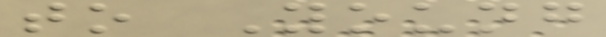to Young
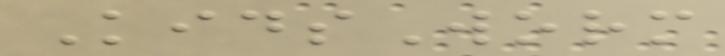KidsWorm
